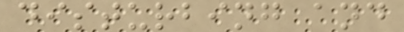disturbing and
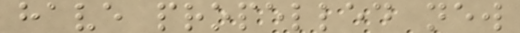have propelled new
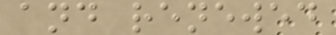and renewed
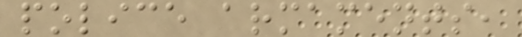police armaments,
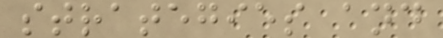strategies and
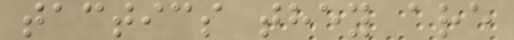tactics they are
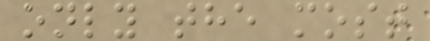only the most
